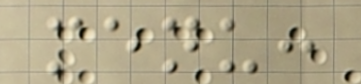menu:
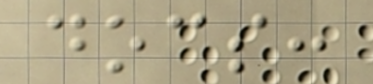docs:
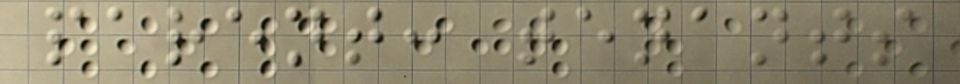parent: tenants
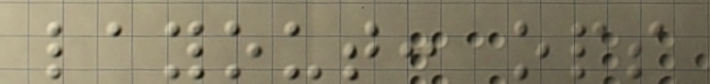layout: ops
